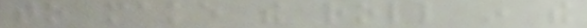to make the roll in the
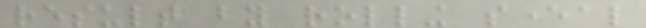result by rolling several
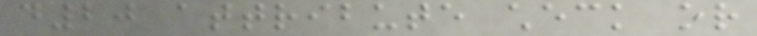d20 attribute check or
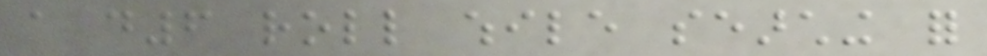a d6 roll while searching for
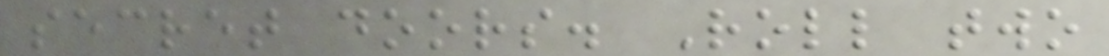secret doors. Roll two
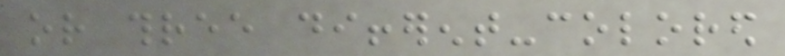or three different-colored
